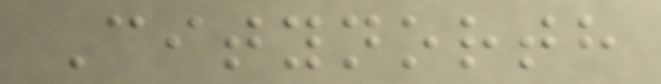Citynorth
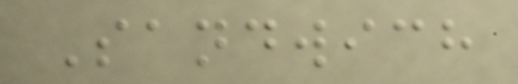Sandwich
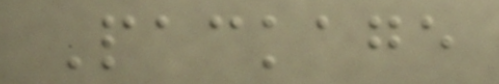Package
